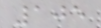105
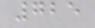725
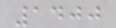1400
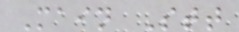Main Stt
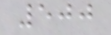500
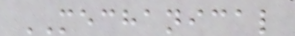MECHANICAL
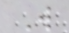W
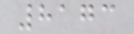8173
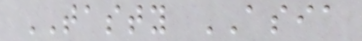TASTY ASIA
